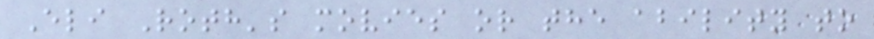Eli Roth's movies or the ability to
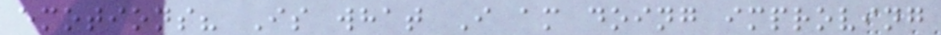emotions? Is what I am doing improving
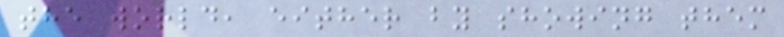the world, either by showing them
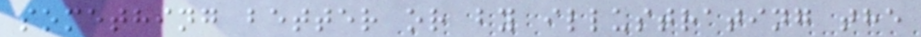something better or by illustrating the
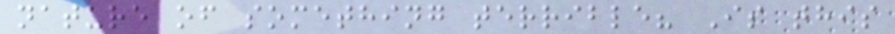nature of something terrible? Is this
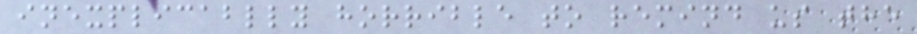inexplicablly horrible to remind us the
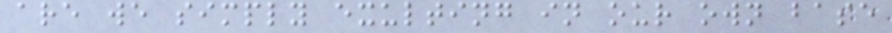are we simply exulting in our own base
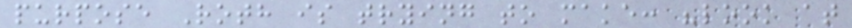purpose Roth is trying to make: "look at
